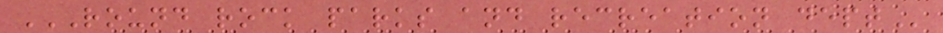ROUND ROCK PARKS AND RECREATION DEPT
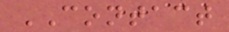CONTACT
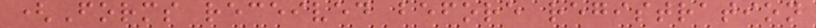(Forms received before registration
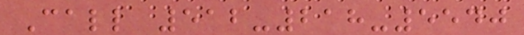Call 512-218-5540
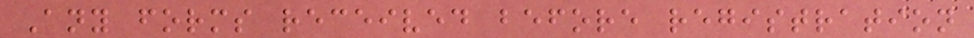Any forms received before registration
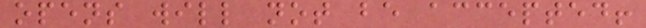opens will not be accepted!
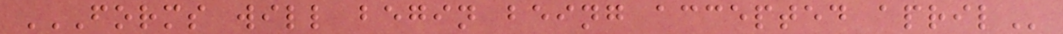FORMS WILL BEGIN BEING ACCEPTED APRIL
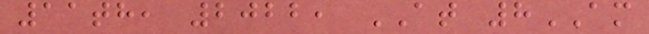11th, 2022, AT 8AM
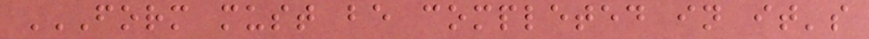FORM MUST BE COMPLETED IN IT'S
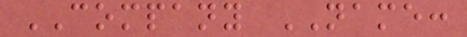COMPANY NAME:
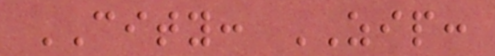CITY: ZIP:
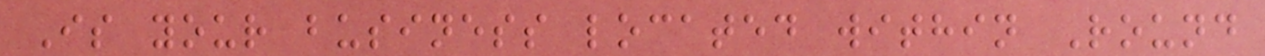Is your business located within Round
